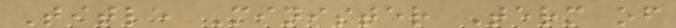Title Minister Term of
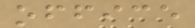office
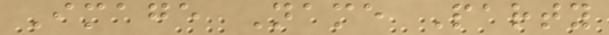Image Name Party
